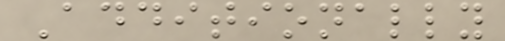Additionally
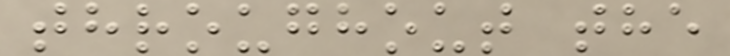throughout the
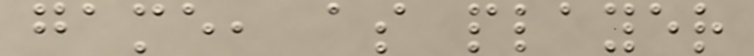game, as player
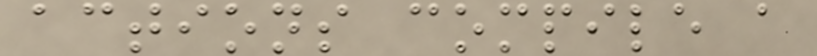actions compile a
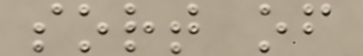sort of
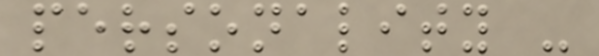personality -
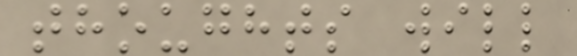thoughts will
